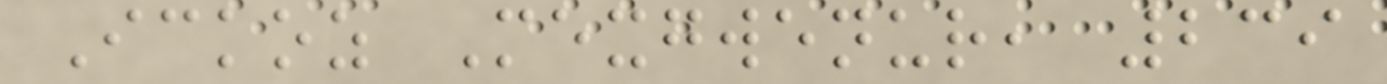Ickoz Mexgwenur, 239
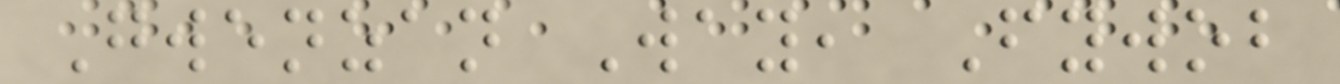Gwenzan Way, Fywob
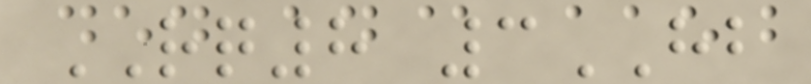RQ8 3HB
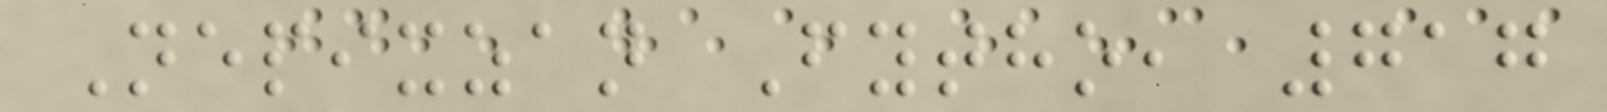Nepixzan Fytho, 717
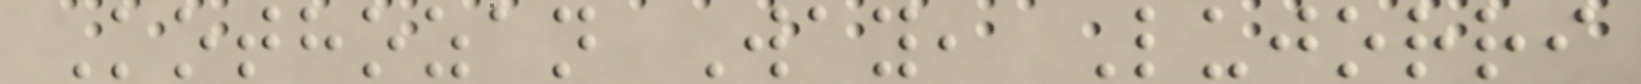Kothozan Way, Lujorri
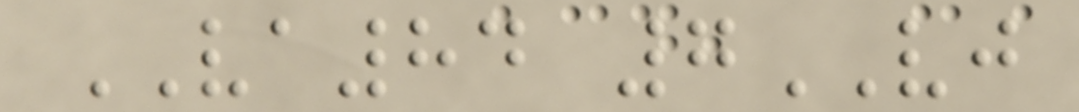VA84 7VJ
